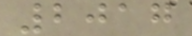2017
